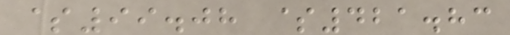$99.08 $421.83
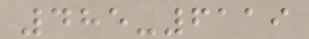485-6119
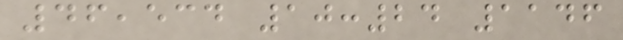46,534 10:24 1146
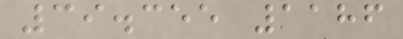39.355 1186
